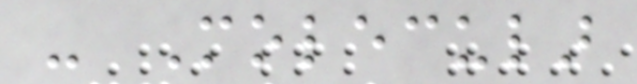- Molecular
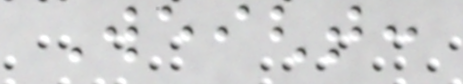Weight:
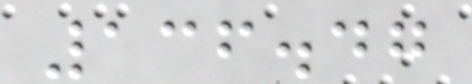136.47
